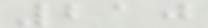210
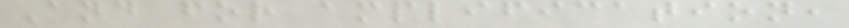And for amplification,
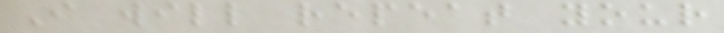I will repeat your
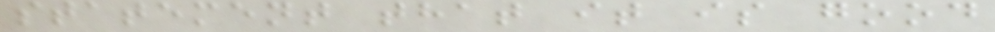statement that it is good
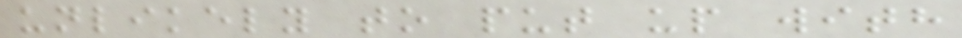unlikely to put up with
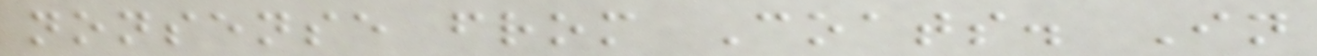nonsense from Coats. In
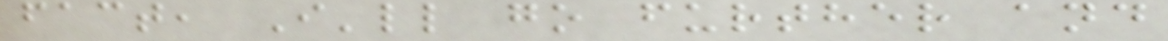fact, I'll go further and
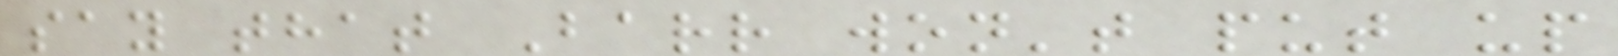say that Barr won't put up
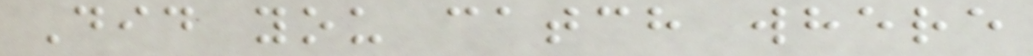Did you catch where
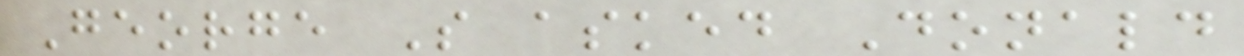George S asked Donald
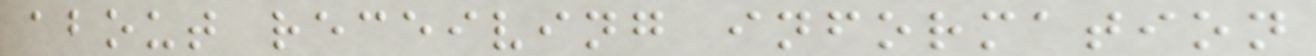about receiving information
